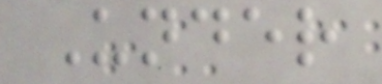Under
